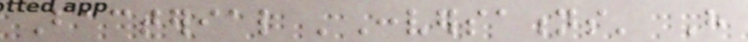Bacterial 'Conversations' Have
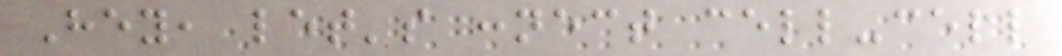Hey, let's connect cell-cell
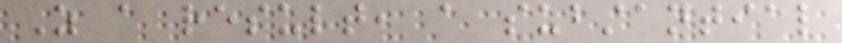As a result, a substantial
